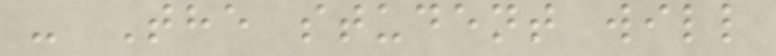- The student will
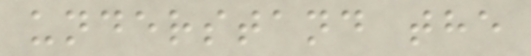understand the
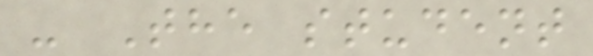- The student
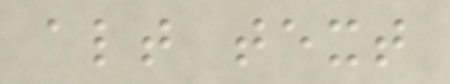alt text
